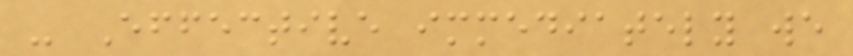- Effective immediately we
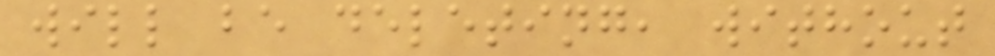will be deleting, without
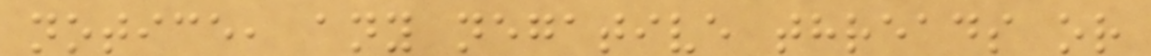notice, any negative threads or
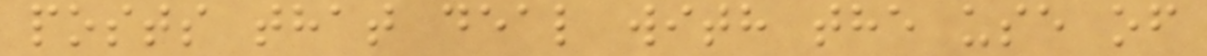posts that deal with the use of
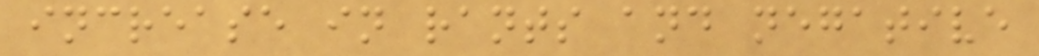increase in rants and negative
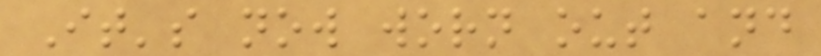It's now worn out and
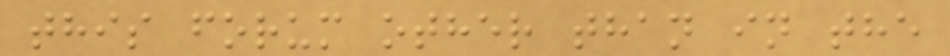this forum other than in the
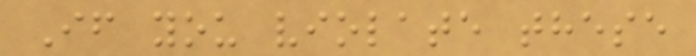If you violate these
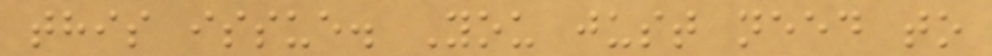this issue. You just need to
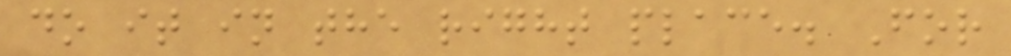do it in the right place. For
